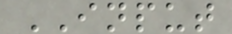INPUT
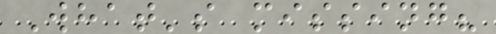What's missing?
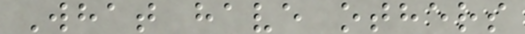What have others
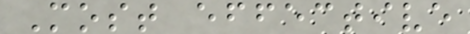Most effective
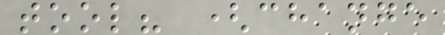tool? (change
